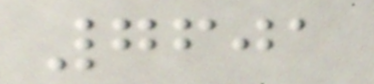7601
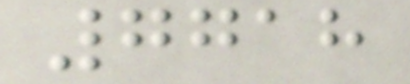7718
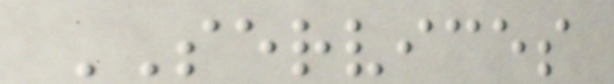SERVICES
